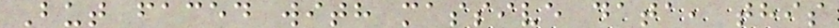But faced with massive data, this
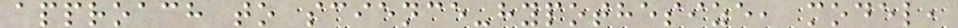approach to science-hypothesize, model,
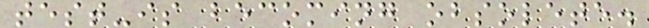test-is becoming obsolete.
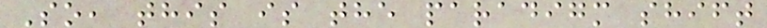So, this is the paradigm shift
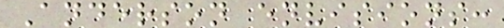Anderson envisions:
